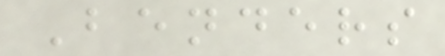Benders
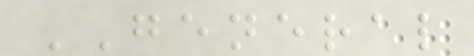GENERAL
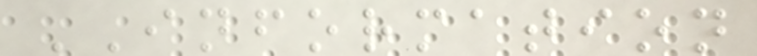INFORMATION
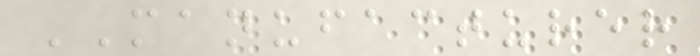MANUFACTURER
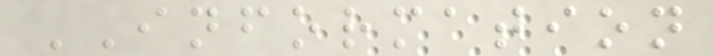INFORMATION
